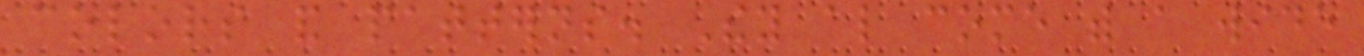colors and patterns. They also come with a wide
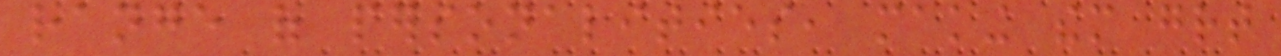range of personalities, making them great
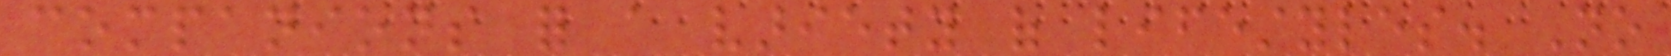companions for a variety of lifestyles. No
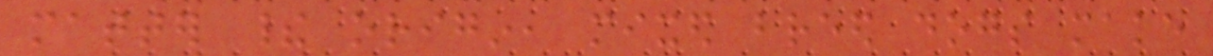matter their origin, mixed breed dogs make
